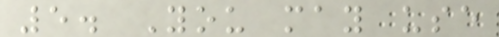5. You may use
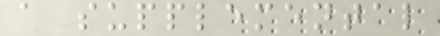a supplemental
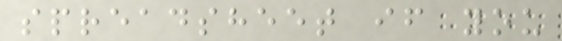spreadsheet if you
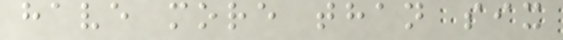have more than six
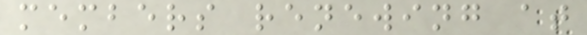members renewing at
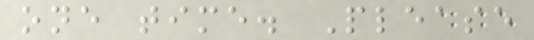one time. Please
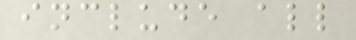include all
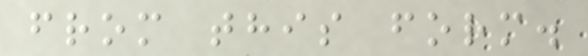from this form.
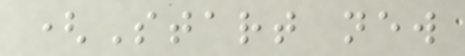(Start new
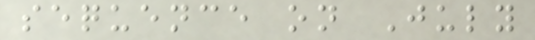sequence on July
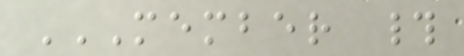MEMBER #
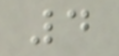4
